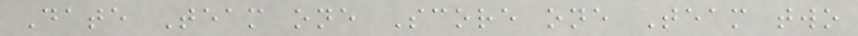Date Team one Score one Team two
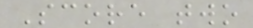Score two
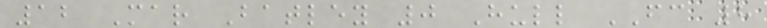12 Mar Batley 0 Hull FC 8
